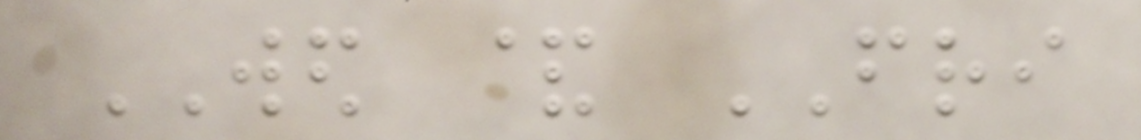WED & FRI
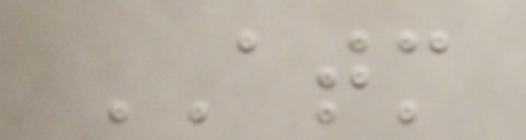ATM
